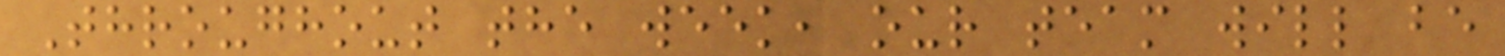Throughout the week, our team will be
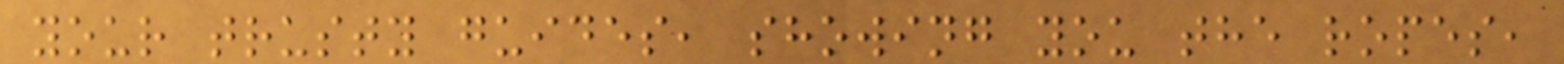your trusty guides, showing you the ropes,
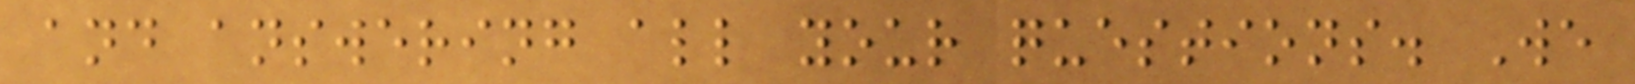and answering all your questions. We
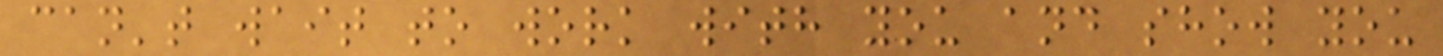can't wait to work with you and show you
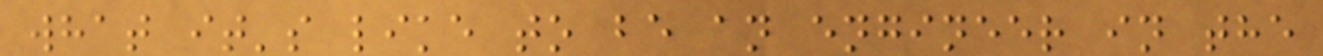what it's like to be an engineer in the
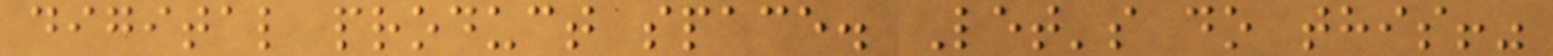digital product space. Let's do this!"
